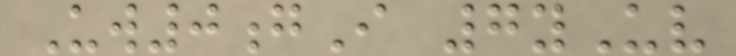Uw0gI 7yUv
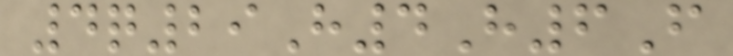4q29H4H6F
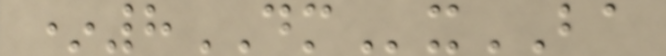*8DMxBA
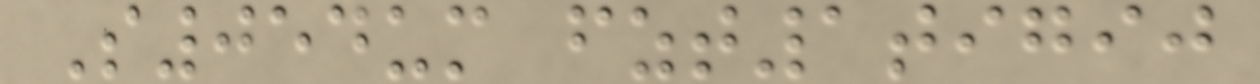S054um fzt1tigij
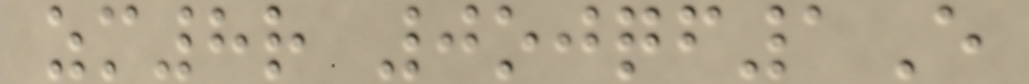zm8r 0ojqf1E
